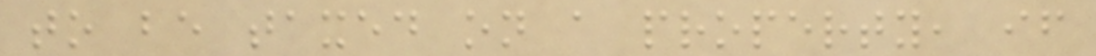to be taxed on a property, if
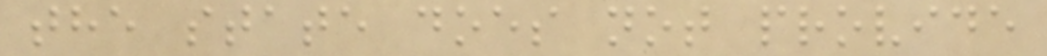the state does not provide
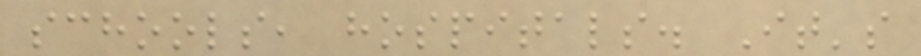schools, hospitals. It's
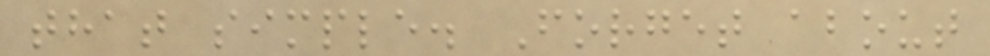that simple. Forget about
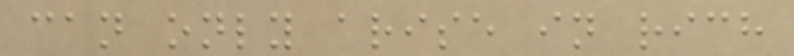can only arise in rich
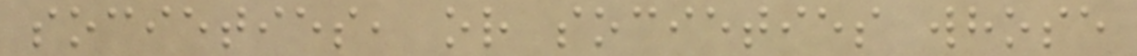societies, or societies whose
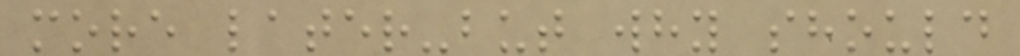more later-but why should
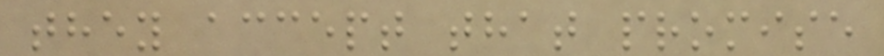they accept that promise
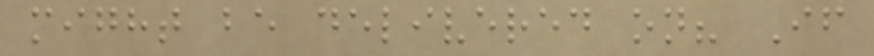might be delivered on? If
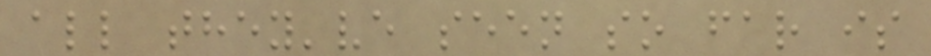all they've seen so far is
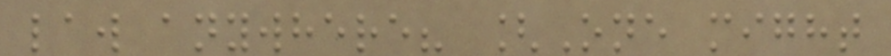law anywhere? [One might
